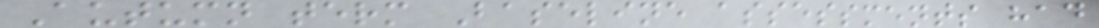Autumn term Baseline assessments had
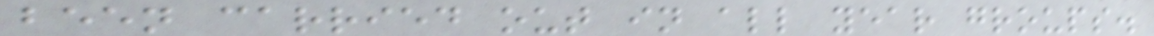been carried out in all year groups.
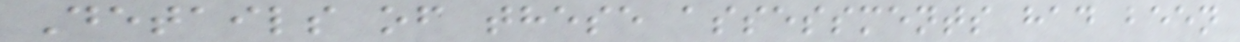Details of these assessments had been
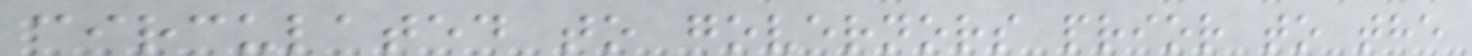circulated to governors prior to the
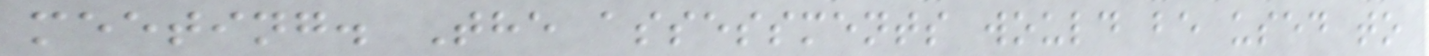meeting. The assessments would be used to
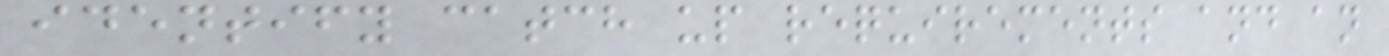identify catch up requirements and an
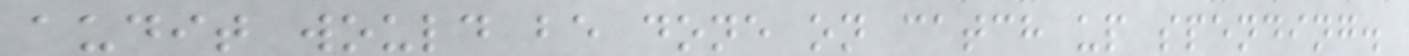audit would be done on catch up spending.
